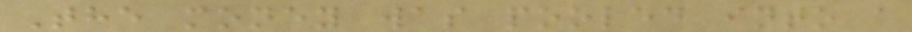The money was pooled into a
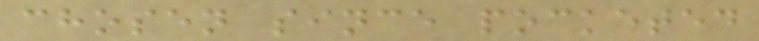chosen since pocketed
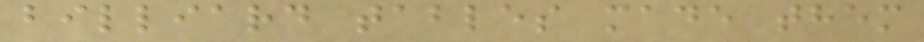billiard tables made them
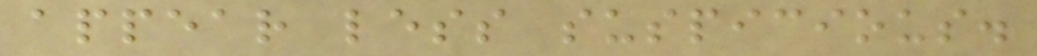appear less suspicious.
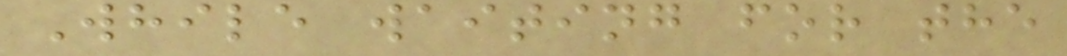While waiting for the
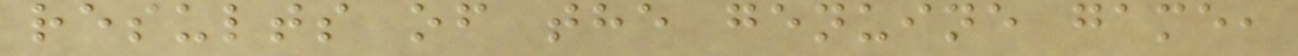results of the genuine game,
